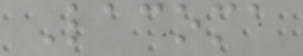Lacoma
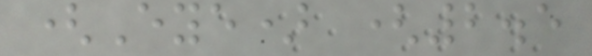(Eye) (2.5
